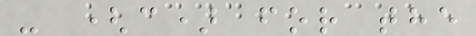- (c) for the
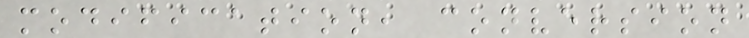modification, conversion
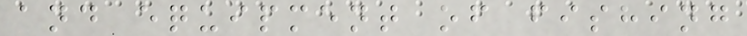and equipment of fishing
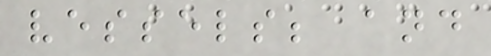vessels; and
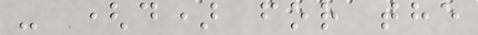- (d) for the
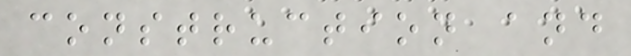construction and
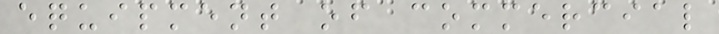equipment of commercial
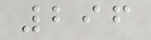296
